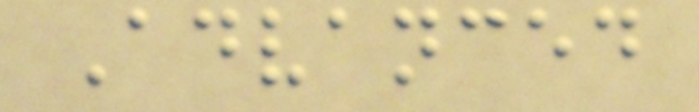Advanced
